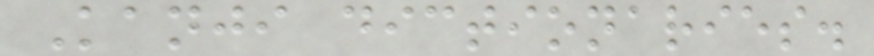Kanji dictionaries.
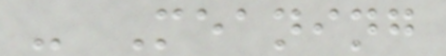- Meaning
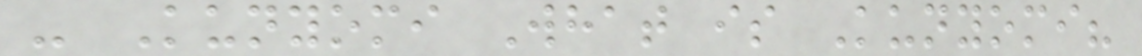- Kunyomi What is Kunyomi?
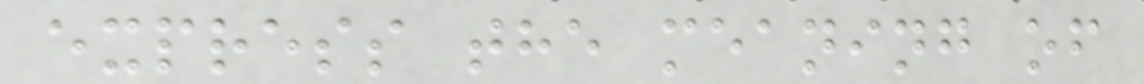express the meaning of
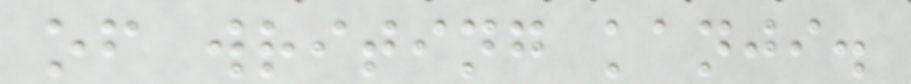of writing kanji.
